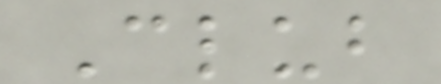Club
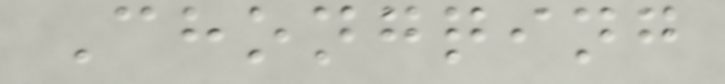Chongqing
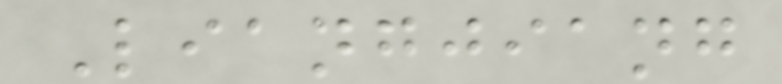Liangjiang
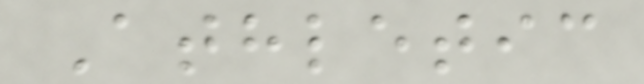Athletic
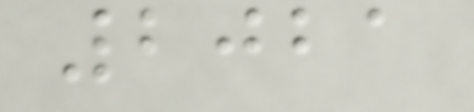2021
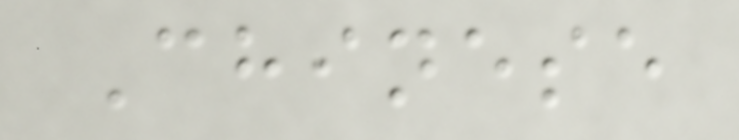Chinese
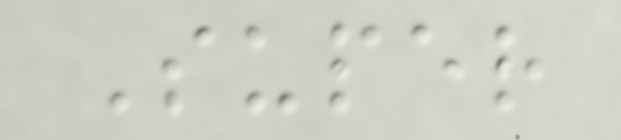Super
